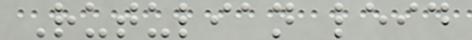Rutulian leid
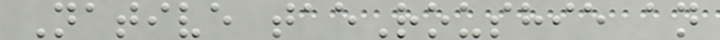Native taeRoushie an
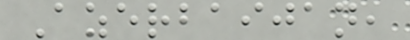Azerbaijan,
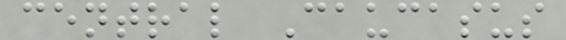central Caucasus
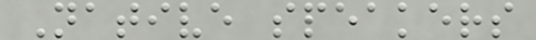Native speakers
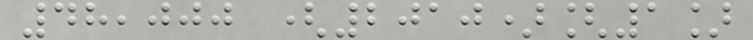48,000 (2010)[1]
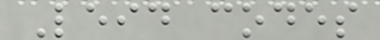Leid codes
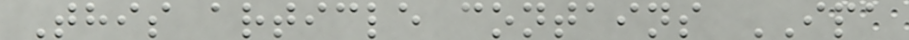This article contains IPA
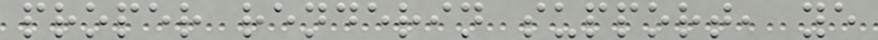proper renderin support, ye
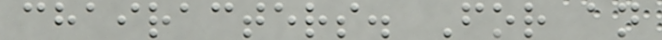chairacters. For an
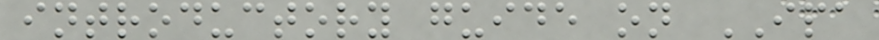introductory guide on IPA
